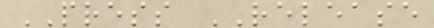PRESS RELEASE
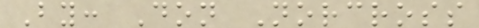By: Don Norcross
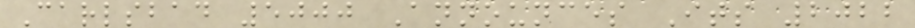Carlsbad 5000 Announces Its 2022
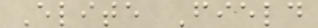Elite Field
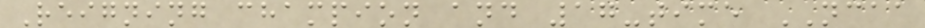Reigning champion and 17-time NCAA
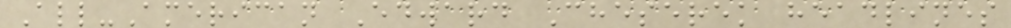All-American Edward Cheserek headlines
